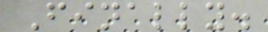Finally.
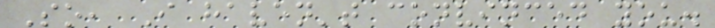So, I haven't convinced you.
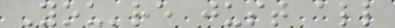You're just all
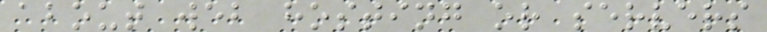about web hosting or servers
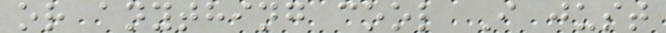or anything cool I just
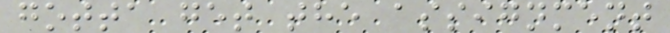gotta get the assignment
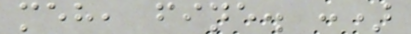meh, fine. :)
